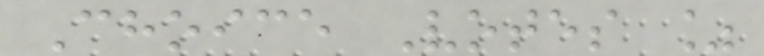Choice Votes %
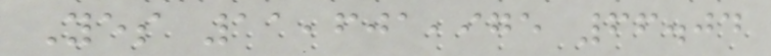Yes 11,601,975 66.04
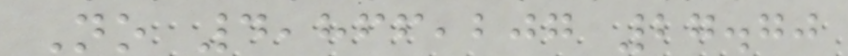No 4,866,207 27.70
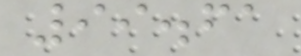99.61
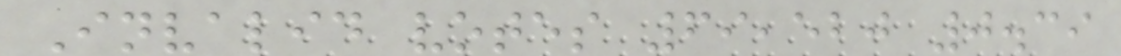Invalid votes 69,520 0.39
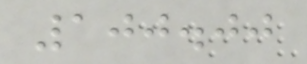100.00
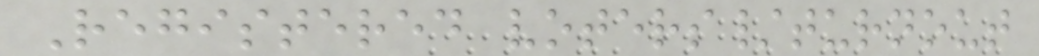Registered voters/turnout
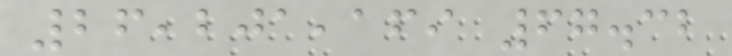26,201,169 67.32
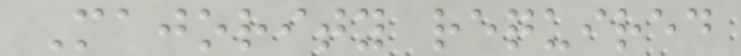Majority required
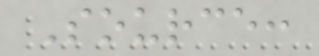Source:
